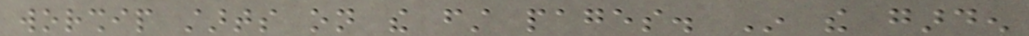worship starts on the first pages. In the garden
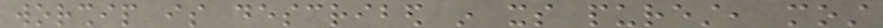worship is described in its purest, most
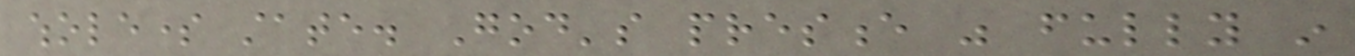wholesome state. God's presence was fully in
